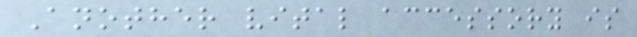Another vital accessory is
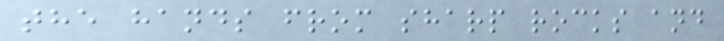the hands from sharp rocks and
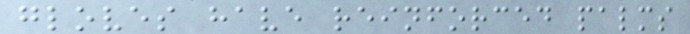gloves have reinforced palms
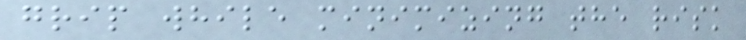grip while minimizing the risk
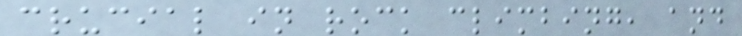crucial in rock climbing, and
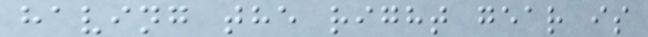having the right gear is
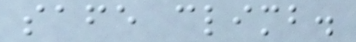safe climb.
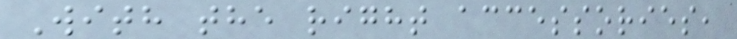With the right accessories,
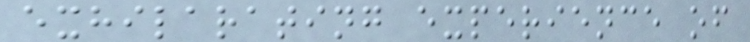exhilarating experience of
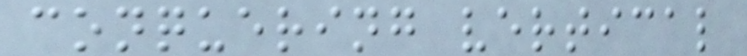conquering vertical
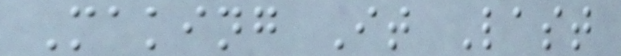Making It Last
